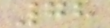78
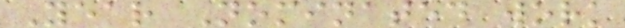Year Nominated work
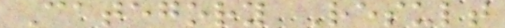Category Result
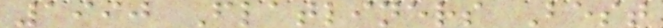1990 Flatliners Best
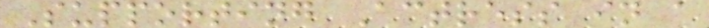Supporting Actress in a
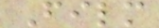Film
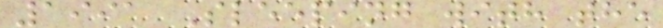1991 Sleeping with the
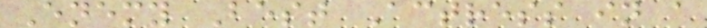Enemy Best Actress in a
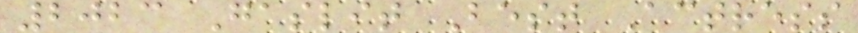2023 Gaslit Best Actress
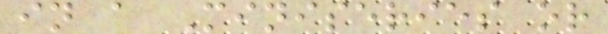in a Miniseries or
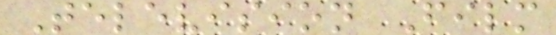Television Film
